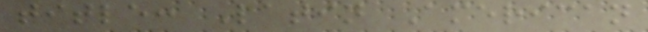title: Latin American
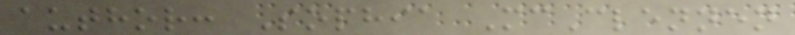author: Sophia McClennen
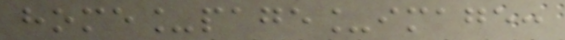home_page_image:
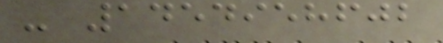- 1454958602
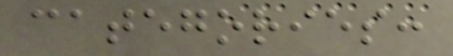categories:
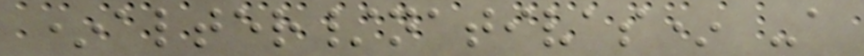*alter/nativas* -a
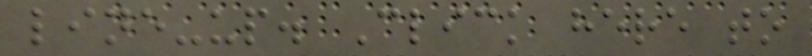line-up. Click here to
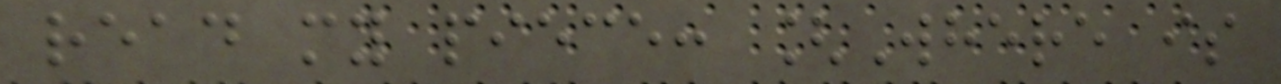read my piece: [Where is
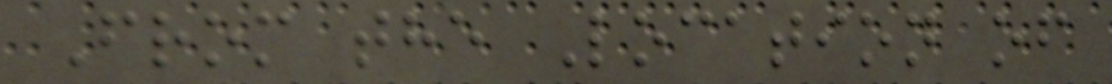From the Location of
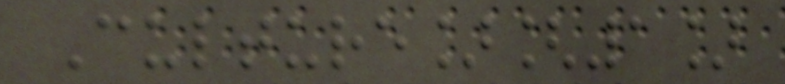Culture][1]
